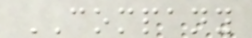COMPANY
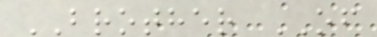BROTHER OF
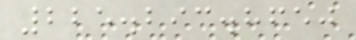225.293.8650
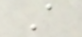A
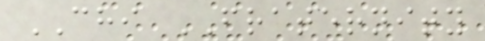CHI FRATERNITY
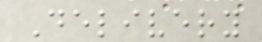Delivery
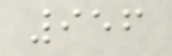956
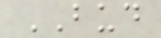BUD
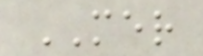MER
